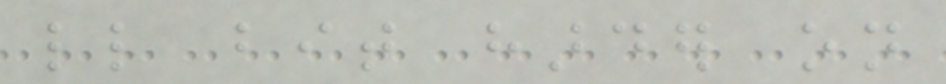little bit harder on
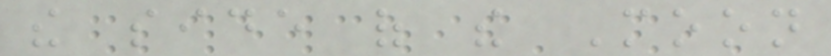the side of the Moon
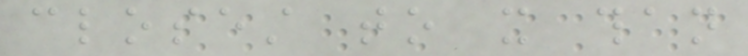closest to it than
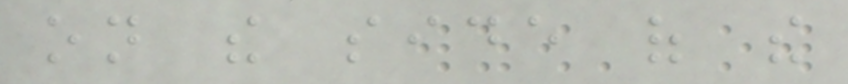on the side of the
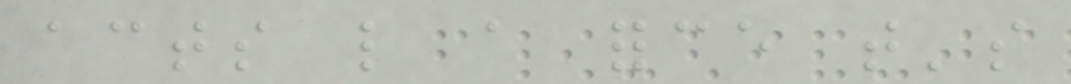acts like a force that's
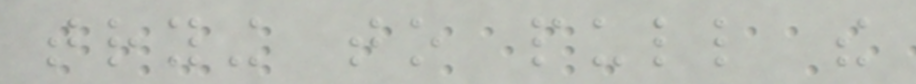trying to pull the
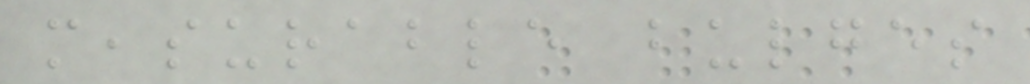measurable bulges
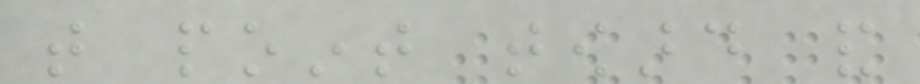that point toward and
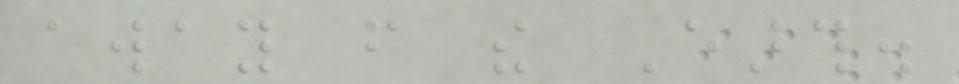away from the Earth.
